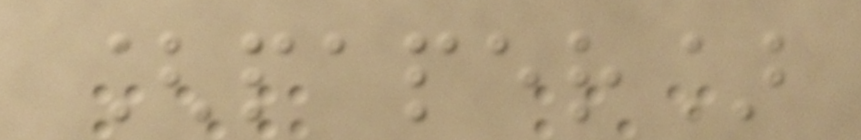[paper]
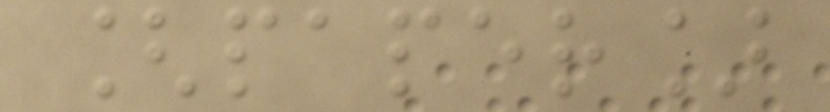[paper]
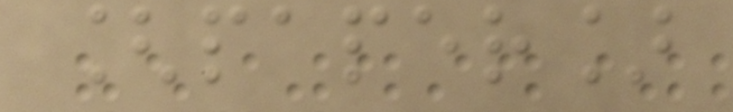[paper]
